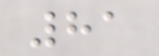81
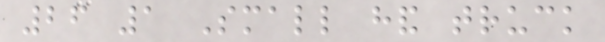26 1 Small hand truck
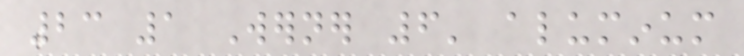23 1 Werner 6' aluminum
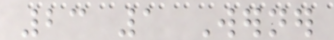23 1 Werner
